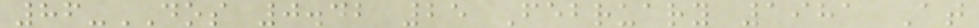86-DOS 0.42 25 February 1981 At
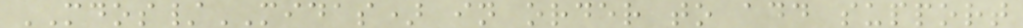MDOS/MIDAS) in order to add support
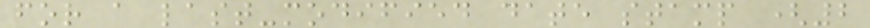for a last-modified date stamp (2
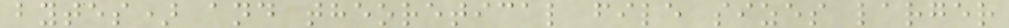bytes) and theoretical file sizes larger
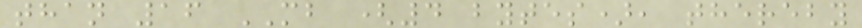than 16 MB (4 bytes), thereby
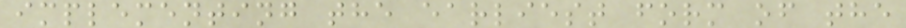implementing the earliest form of the
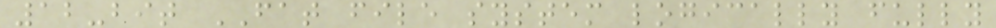12-bit FAT file system logically fully
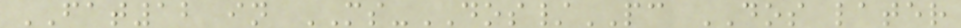FAT12 in MS-DOS/PC DOS later
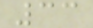33
